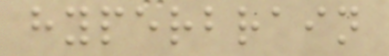hyperbrain
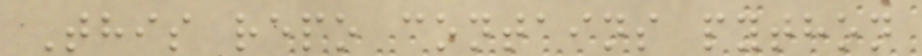This repo contains python
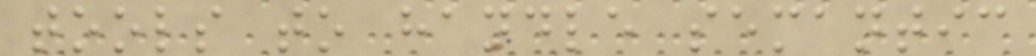tools to handle semantic
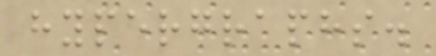hypergraphs.
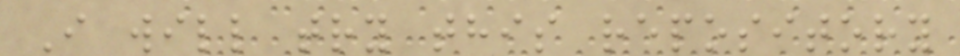I will try this repository
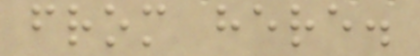from here.
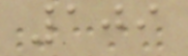109
